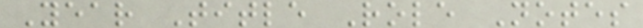Year Title Role Notes
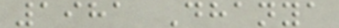1981 Dhanya
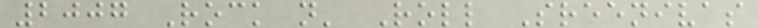2007 Rock n' Roll Sreenivas
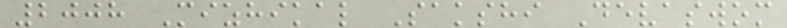2008 Mizhikal Sakshi Devaswom
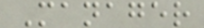Manager
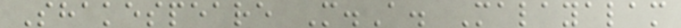Shakespeare M.A. Malayalam
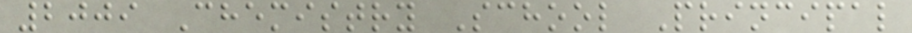2009 Chemistry School Principal
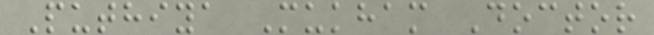Puthiya Mukham Doctor
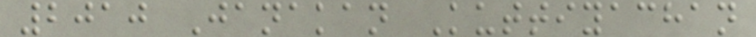2010 Janakan Kuttiyachan
